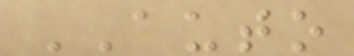AUTO
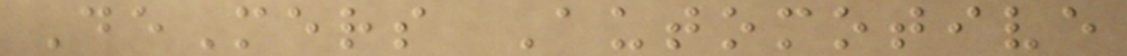DeMers Automotive
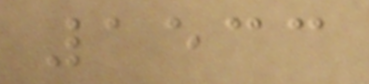1533
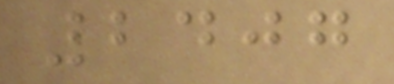2407
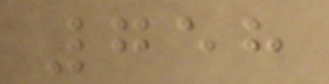758
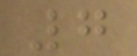7
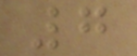7
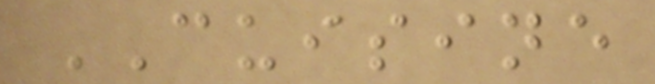CUISINE
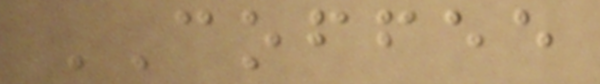COFFEE
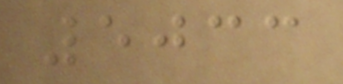5033
